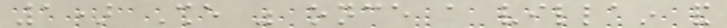1) She was once a villain and
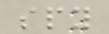spy
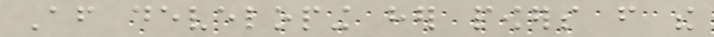After developing her powers from the
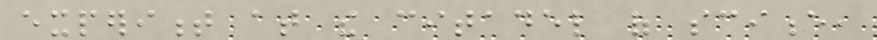experiment at the citadel of science,
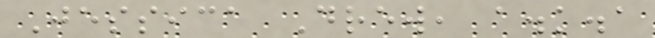Jessica Drew, a.k.a
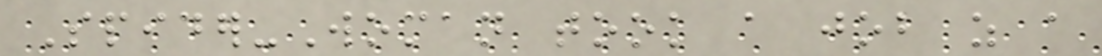Spider-Woman took a job as a
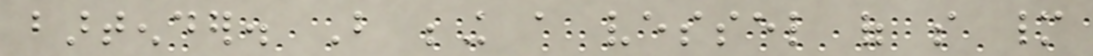bartender. But being a vessel of so many
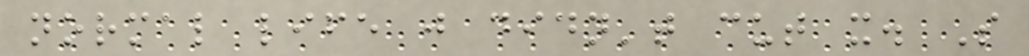normal life just didn't cut it. So
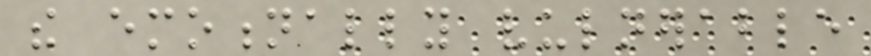the emotionally vulnerable
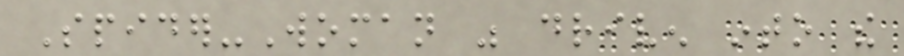Spider-Woman was driven into the
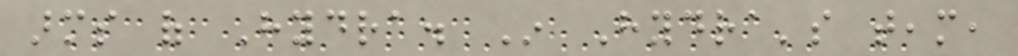arms of Hydra. In Hydra's team,
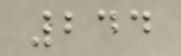244
